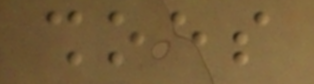shoes
